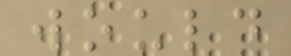would
